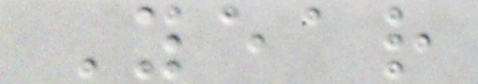Year
